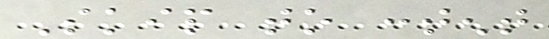Skip to content
